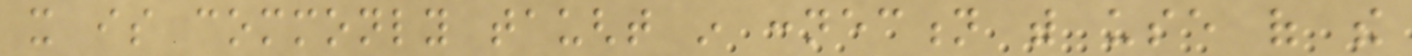it is commonly taught in connection with use of the
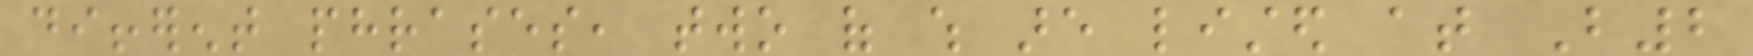different phrases, two of which are listed at B2
